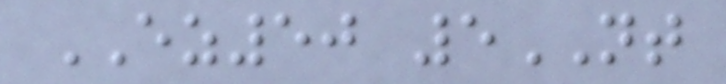EZ50 5NT
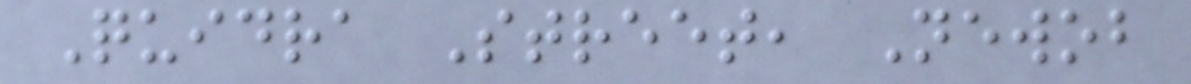Quidra Street, Newob
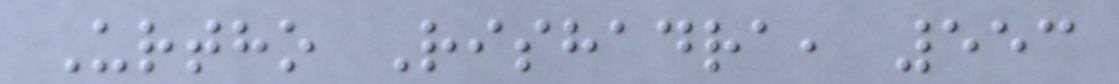Urtho Rishadra, 553
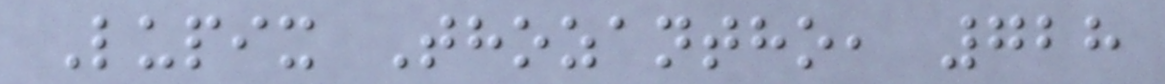Lupix Thozantho, 728
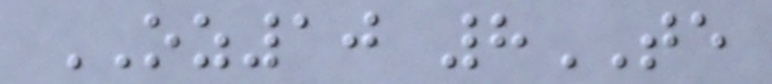OZ10 8TE
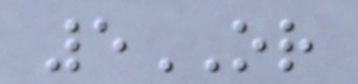5OR
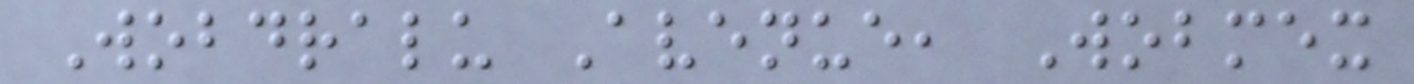Wobdralu Avenue, Wobmex
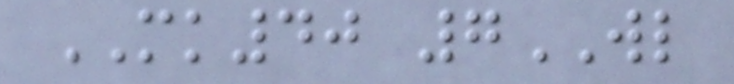MK40 7WL
